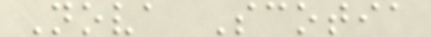Nova Scotia
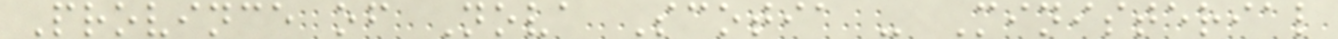Province of Nova Scotia - Ministerial
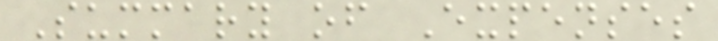Summary of Expenses
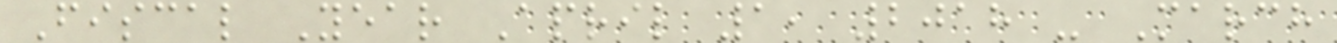Fiscal Year April 1, 2018 - March
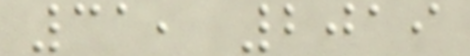31, 2019
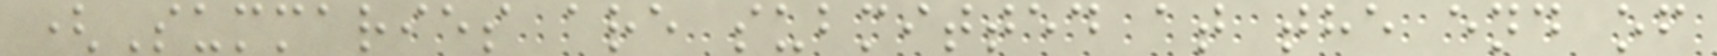(Summaries are submitted at the end of
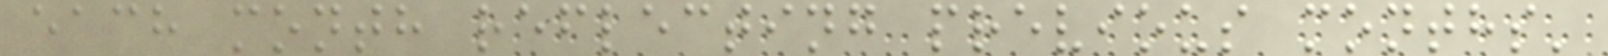each month reflecting previous months'
